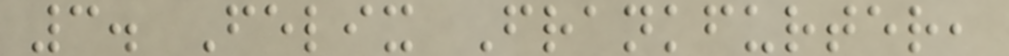3. Felix Frankfurter,
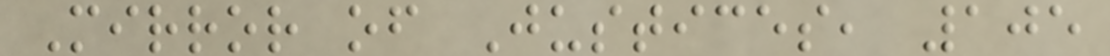Mirror of Justices, 105
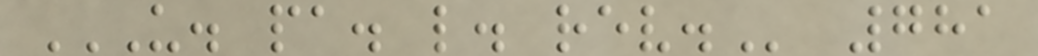U. PA. L. REV. 781
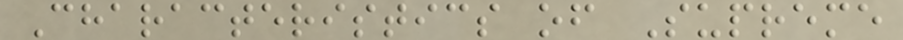Characteristics of Supreme
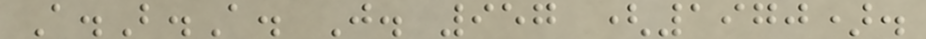A.B.A. J. 957 (1970).
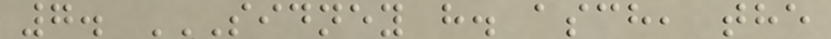7. SIDNEY H. ASCH, THE
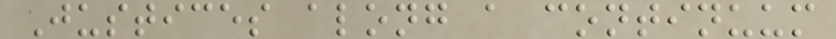Justices along a continuum
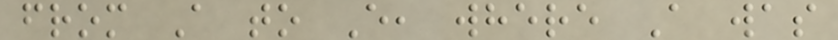from A to E, where A was
